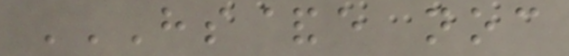HS&E NOC
